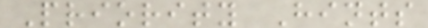Priority Hints
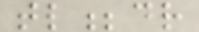tl;dr
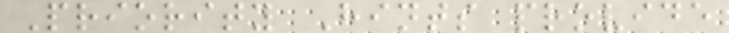Priority Hints provide
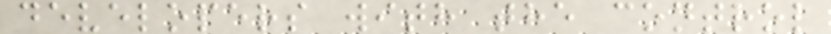developers with the control
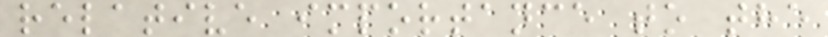relative importance to the
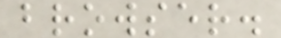browser.
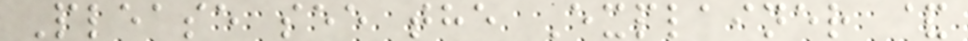Please see the Explainer &
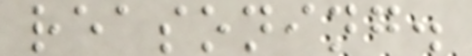reasoning.
